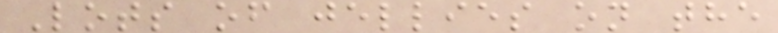Lots of jellies on the
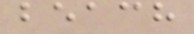beach
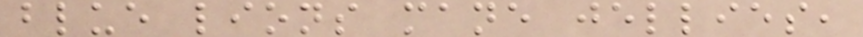blue lions mane jellies,
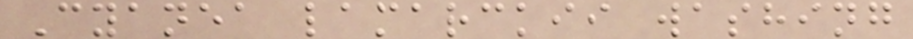Cyanea lamarckii washing
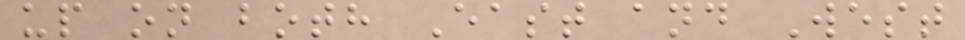up on both East and West
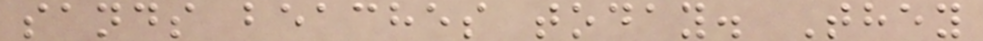sands beaches today. They
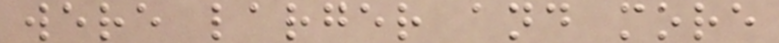were larger and more
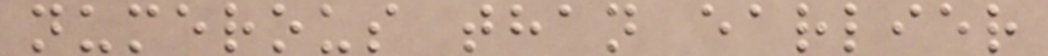numerous than earlier
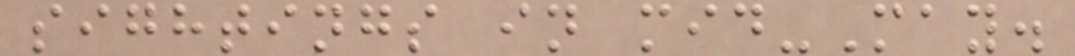sightings in mid-May.
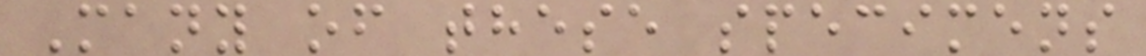Many of these specimens
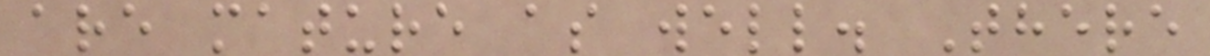are mature as well. There
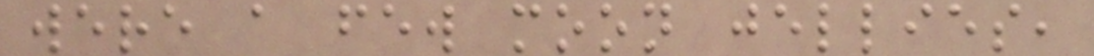were a few moon jellies,
